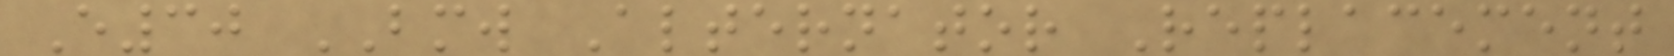E30 BMW Alternator Replacement
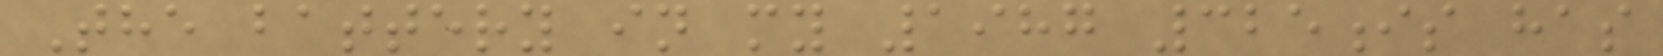The battery in my 1987 325is has
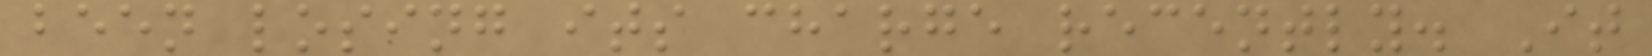been losing its charge recently. It
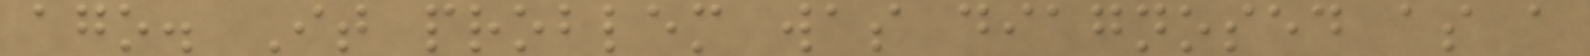ago. It problem was diagnosed as a
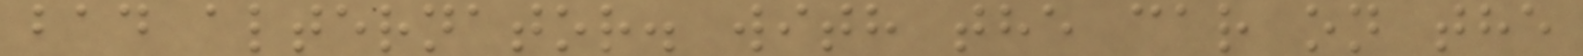bad alternator. with the car on the
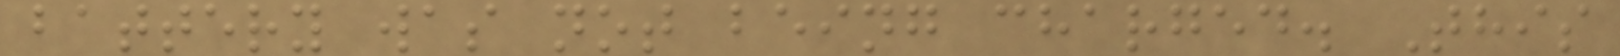battery was not being charged. This
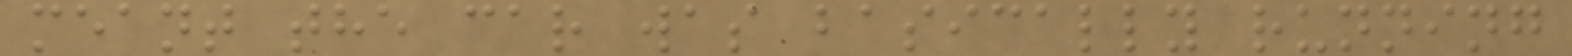meant the car was basically running
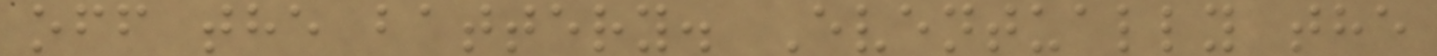off the battery. Eventually the
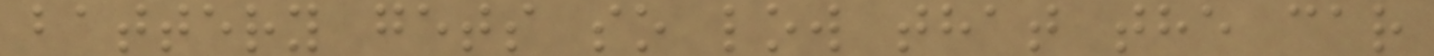battery gets so low that the car
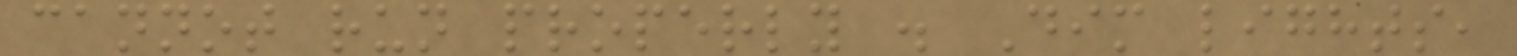cannot run properly . Dim lights,
